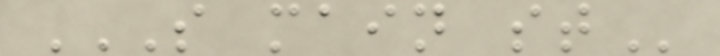S MAIN ST
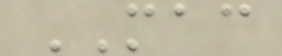MAC
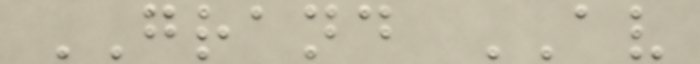GRAND AV
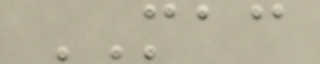MAC
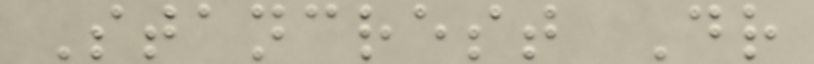Stancrest Dr
